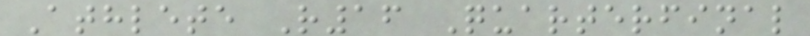Athlete R16 Quarterfinal
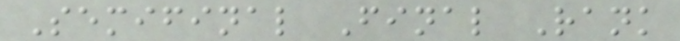Semifinal Final Rank
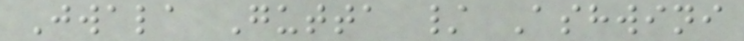Jwala Gutta / Ashwini
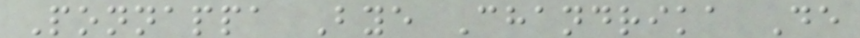Ponnappa Bye Chandrika De
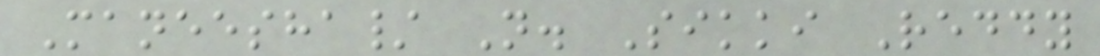Maneesha/ N. Sikki Reddy
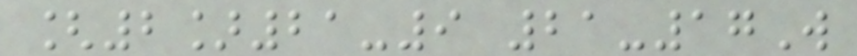[2]21-9 21-17W
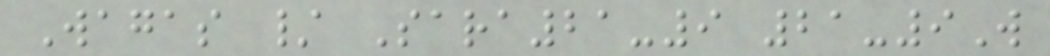Wagas / Sara21-9 21-9W
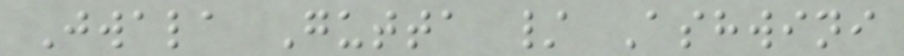Jwala Gutta / Ashwini
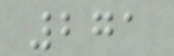271
